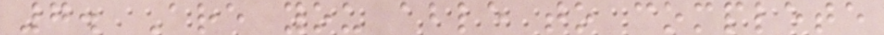7. Are you able to complete
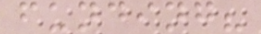funding?
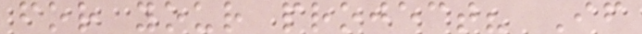for your project? If
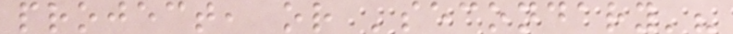project, or 'secondary'?
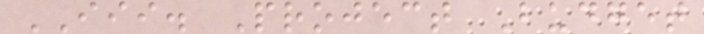III. Project Budget
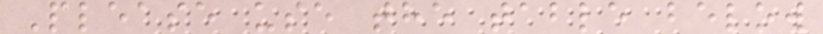Please use the table below
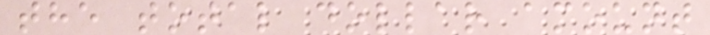the total dollar amount
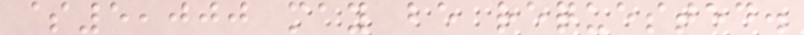$5,000 may be requested.
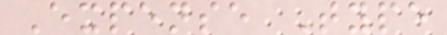Expense Type
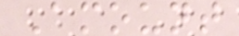Amount
